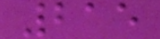215
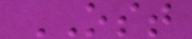OST
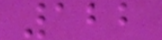122
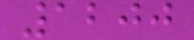1200
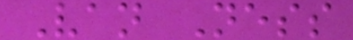Van Ness
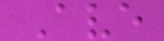Ave
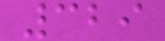329
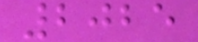2025
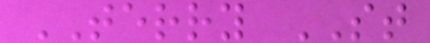TERRY ST
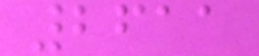2611
